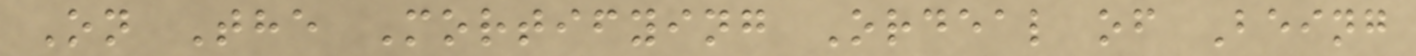On The Mortifying Ordeal of Being
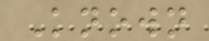Known
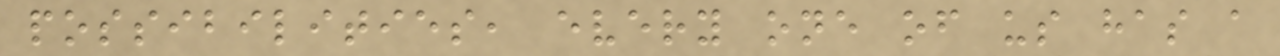possibilities, every one of us has a
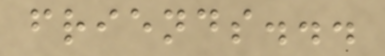friends...
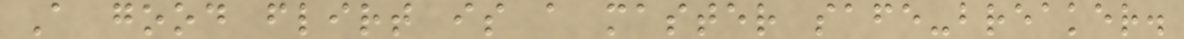A good flirt is a master safe-breaker.
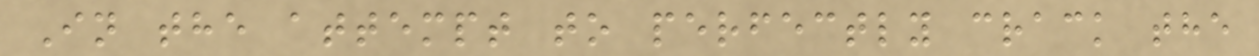In the attempt to perfectly crack the
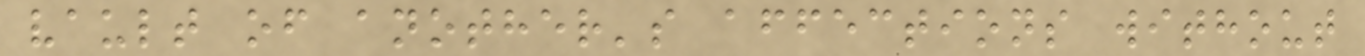vault of another's affections without
